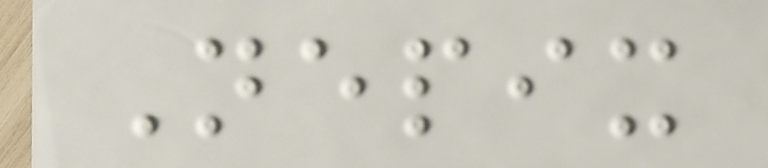Nepix
